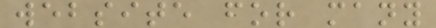website for many
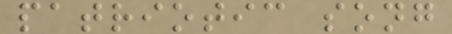patriotic song
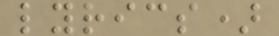lyrics)
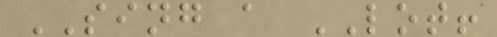SING a LOT!
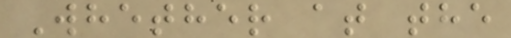Whether at the
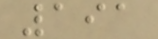191
